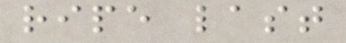ripe last
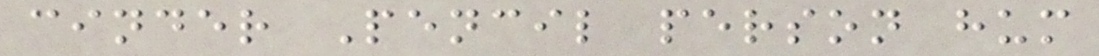cinder Pencil person hum
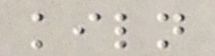kiln
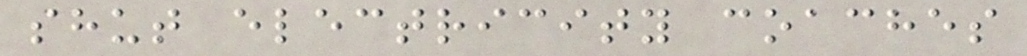shut electricity coaches
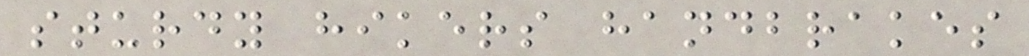sturdy hikers handbrakes
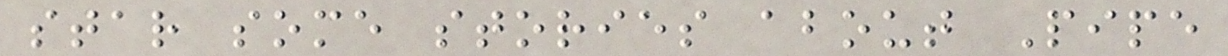star some stories about Pipe
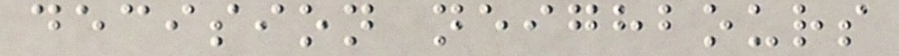decision neighbours
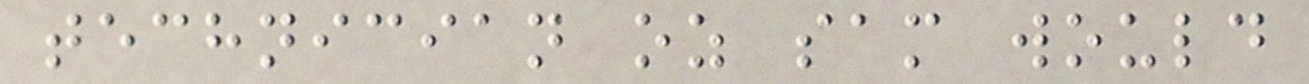technician oz sam would
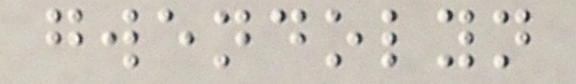gwendolyn
